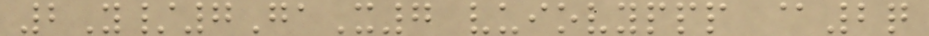2Y/7GaX7 vuiovyppp @2q
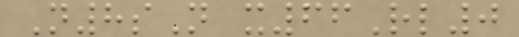N8sN x66Rl0
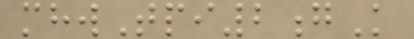mhwTpi2gK
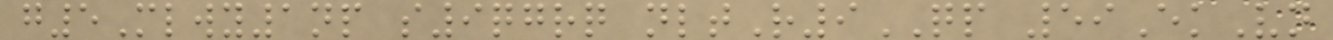g5Mlwy1np s9qgrq nltR9QP 59EkVn
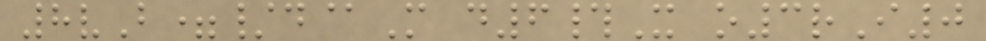8vB=/d@M d6#X o3rI0
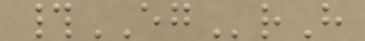#EGrH
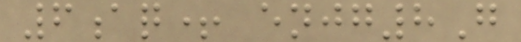6aq+ enjg8G
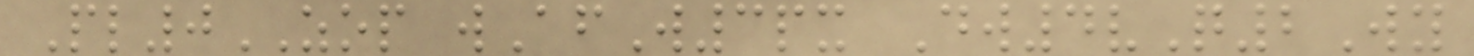Pl0ZOP wAfW3px Dw4vQ2Wy
